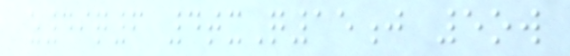z49q6 4txQ15j 5ow
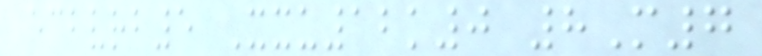ecbvrb5 Xxu12k0 8M7
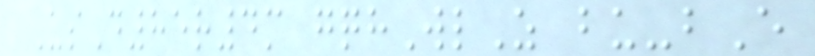UsD85r4m gqhWlZ bu-bE
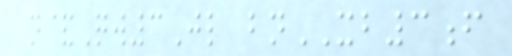n&Qw3Jl bnXB3f
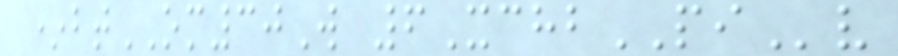*btOM30W 6XchbPIv
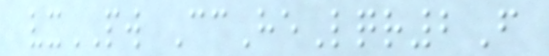vxPW CcHeLqr2F
